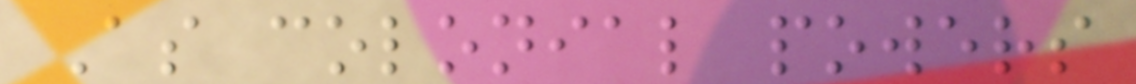As colonial powers
